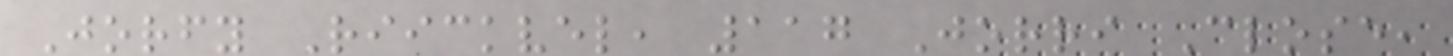Jorfy Riickvel, 117 Jorri Close,
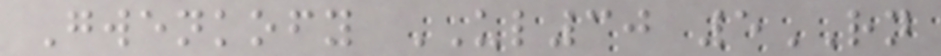Gwenkofy UL30 5RN
